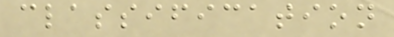classification
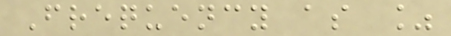Frequency as %
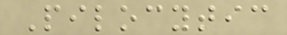Pilocytic
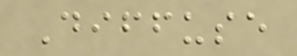Diffuse
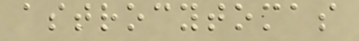astrocytomas
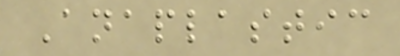Anaplastic
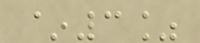~3%
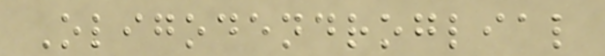Oligodendroglial
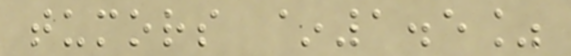tumors ~1.5%
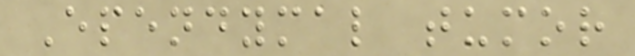Ependymal tumor
